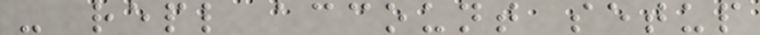- repl account setup
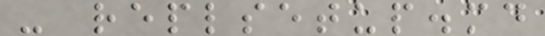- replsetup.md
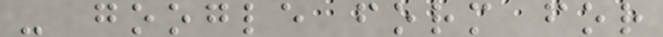- google form for
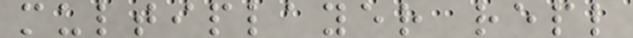multiplayer repl
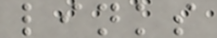links
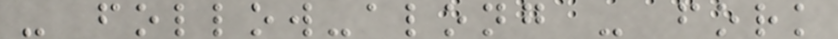- follow-along - fork
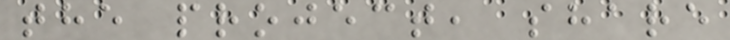the project, share
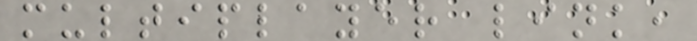multiplayer link,
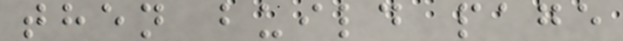then build page
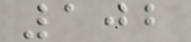102
